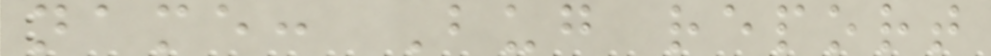name: Bug report
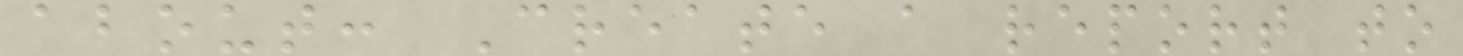about: Create a report to
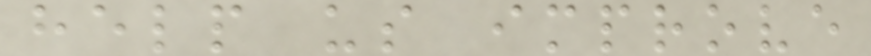help us improve
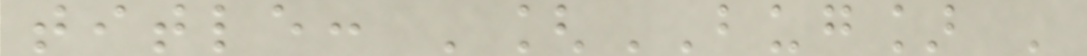title: '[BUG] '
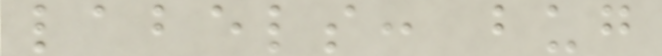labels: bug
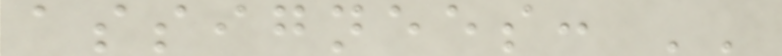assignees: ''
